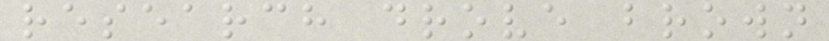research drove brown
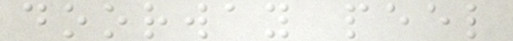doorway peel
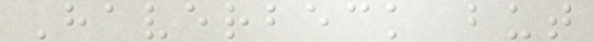Haverbeck but
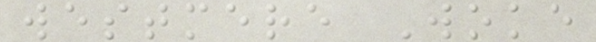westmere Woke
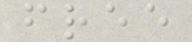free
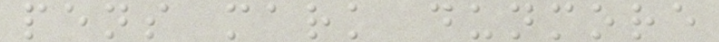pens mark dunmore
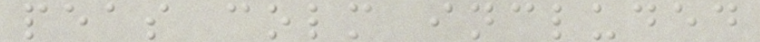peas colm included
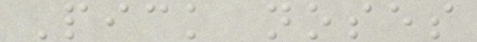Pick noses
